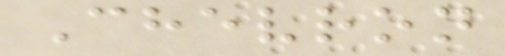Chevron
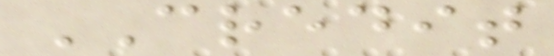CREDIT
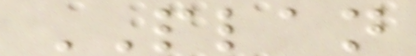PLAN
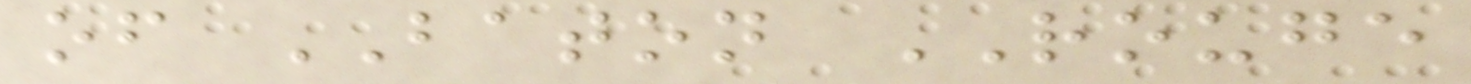of BATON ROUGE
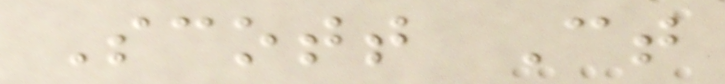Scott Ct
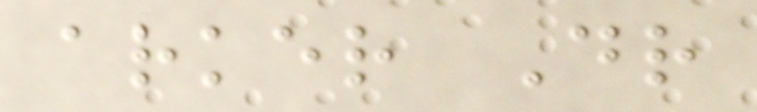arker Dr
